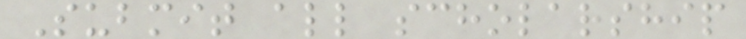Submit all scholarship
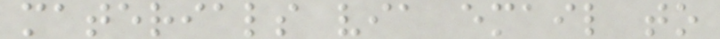materials via email to
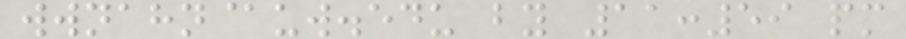wwnahn@uw.edu by 11:59 pm
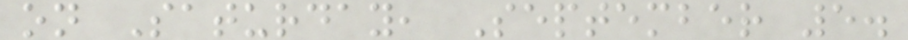on Saturday, September 5.
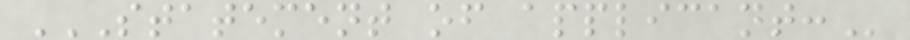STATEMENT OF APPLICANT:
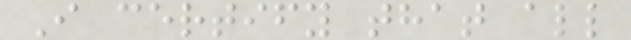I certify that all
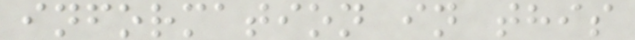information in this
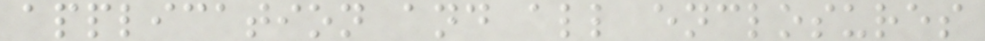application and all enclosures
